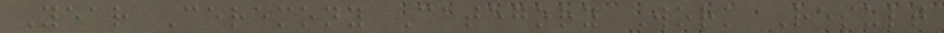Year Ceremony Category Work Result
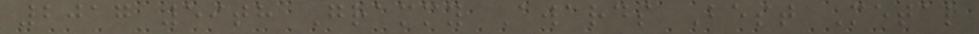2017 59th Grammy Awards Best Metal
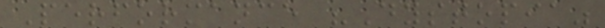Performance "Dystopia"
